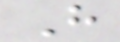H
